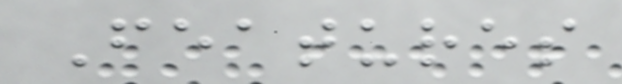Features
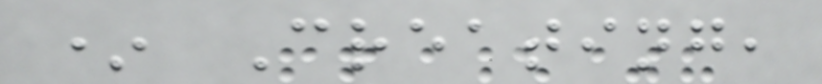* Creating,
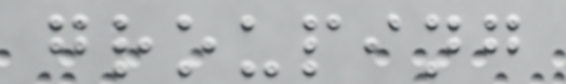grouping
